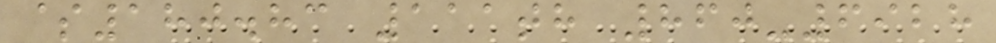$180.83 111th 860-6928
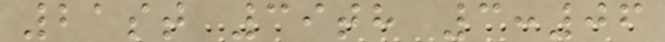21st 39th 3:06
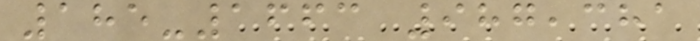185-1663 987,381
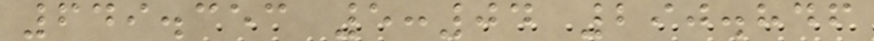649.353 5:04 290.846
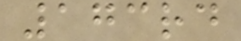173rd
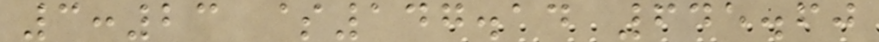3:23 $147.14 645.60
